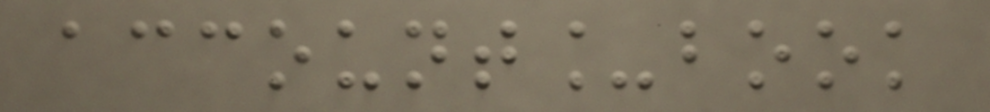account_book
